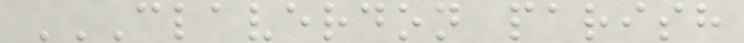CLAVERDON PARISH
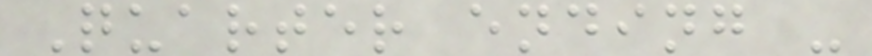Quarter ending -
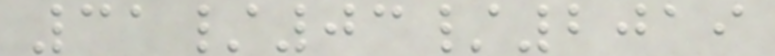31/03/2019
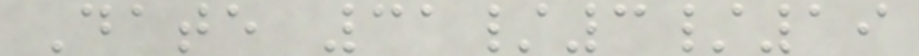Date 31/3/19
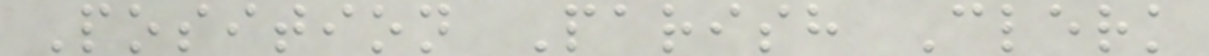Position Parish Clerk
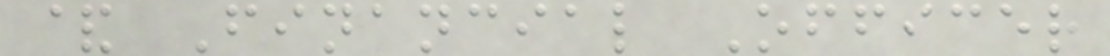& Financial Officer
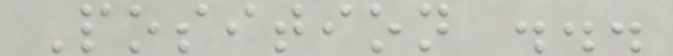Position ...
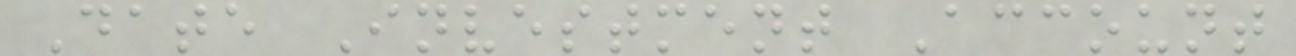Date Investment Account
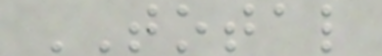TOTAL
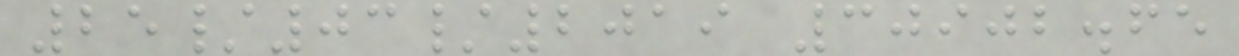25/03/2019 30902.65
